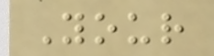Your
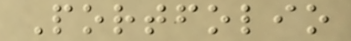Portfolio
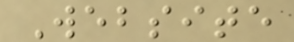Website
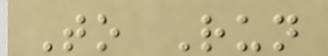To Run
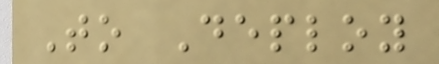To Deploy
